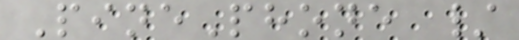PinePhone /
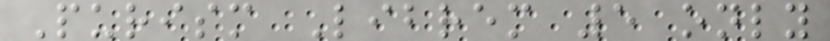Purism Librem 5 only
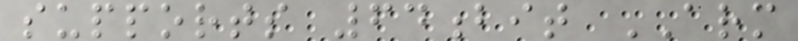supports 64bit ARM
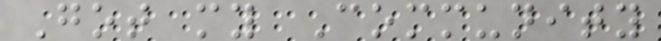Got my Community
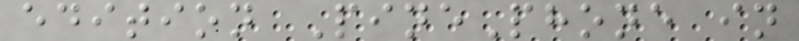edition PinePhone in
